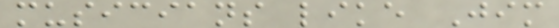musicians like Jim
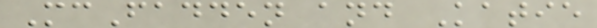McFadden and Katie
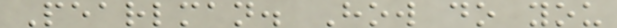Pearlman. How do you
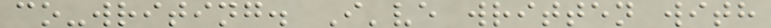co-writing. I've written with
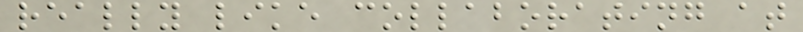really like collaborating at
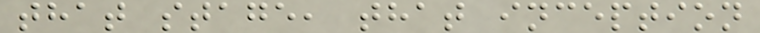that stage, that inception
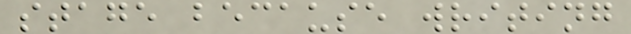stage because writing
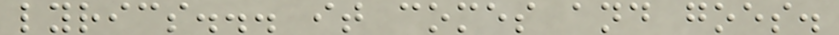lyrics... it comes and goes.
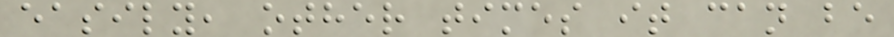easily, other times it can be
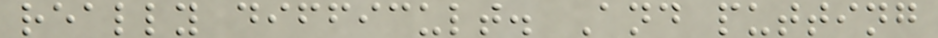really difficult. And putting
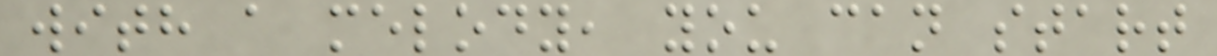with a melody, you can start
